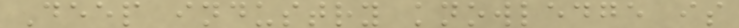Deep industry knowledge is
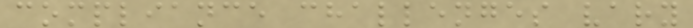compliance challenges vary
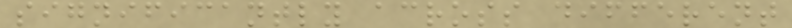significantly across different
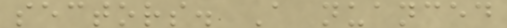sectors. A nuanced
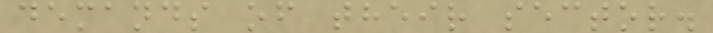demands of their sector.
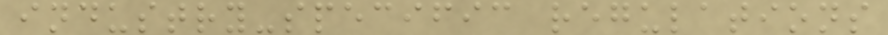industry-specific regulations
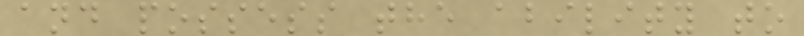and possess the ability to
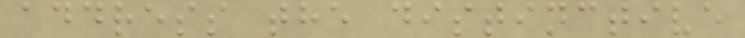address the distinctive
